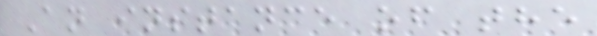An instance of the
